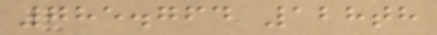785.764 128th
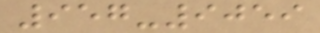957-9059
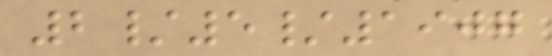2/5/1907
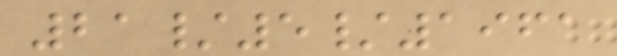21/5/1961
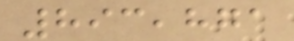893,871
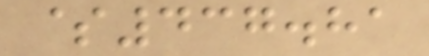$437.81
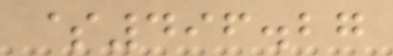$496.27
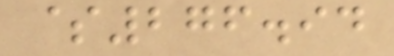$276.94
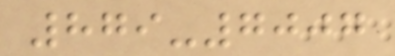879-7007
